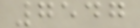7547
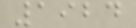1924
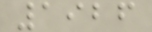1926
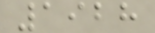1928
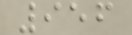956
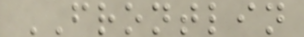FRONTLIN
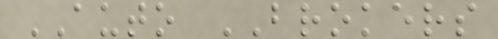AUTO BROKERS
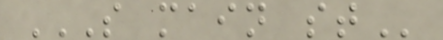S MAIN ST
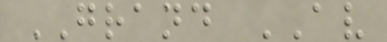GRAND AV
